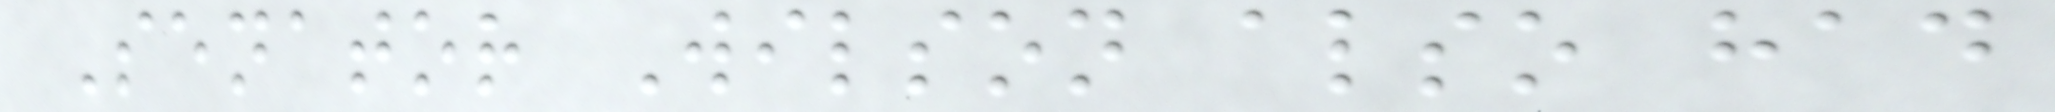Senator Wilson also had
